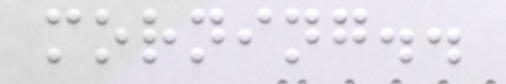morning..
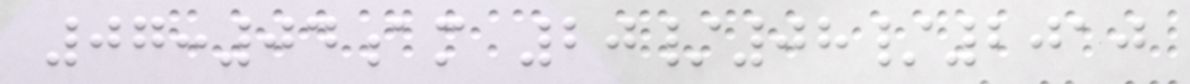07:04am 20/08/2010
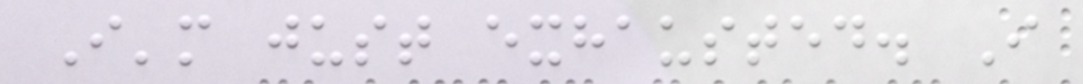I'm just exhausted. I
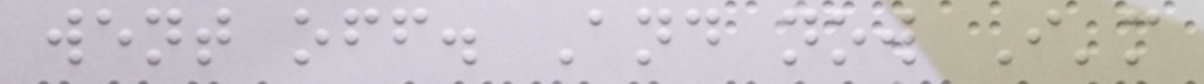went off. And now I'm
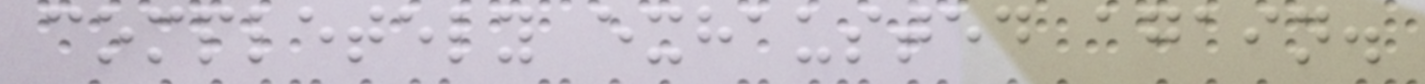completely exhausted again.
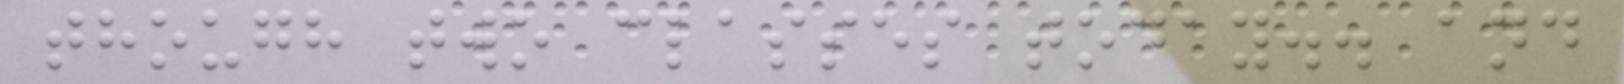though two classes today.. and
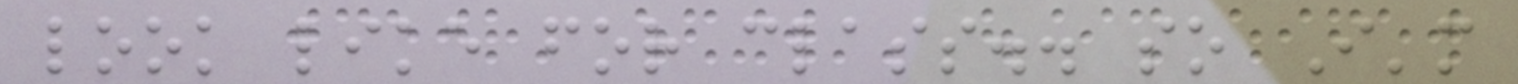look like for class.. so I'm
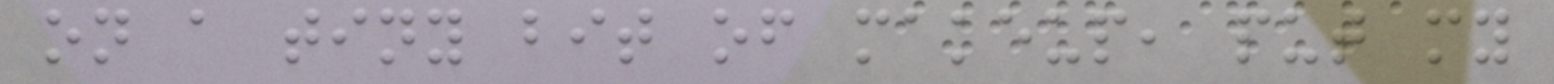on a tiny bit of makeup, put my
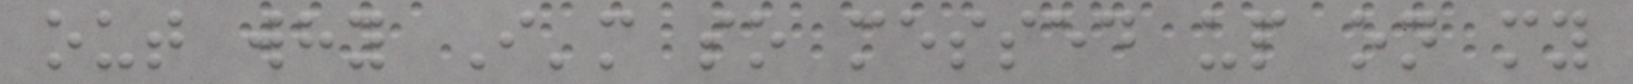out why I'm so messed up on my
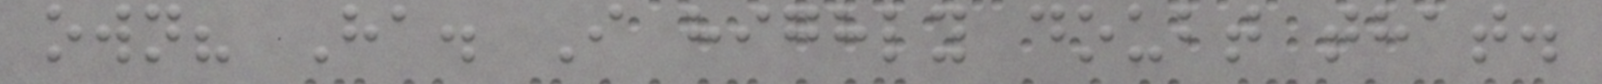own? Ha. I highly doubt that.
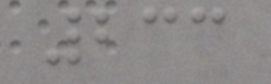233
